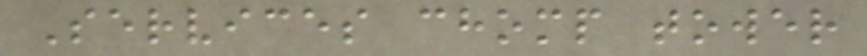Services chomp tower
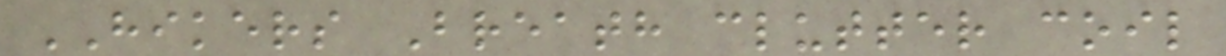HIKERS Breath clutter coil
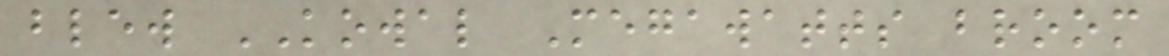blew KOWAL Megawatts broom
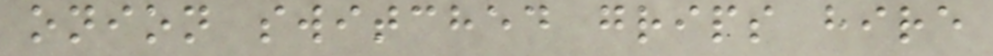onion switched grips hire
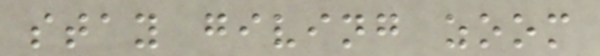stay giving zoom
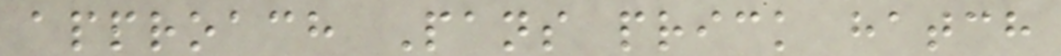approach Pans prick hatch
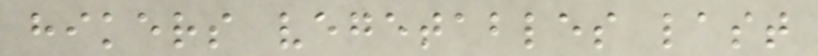hikers vegetables last
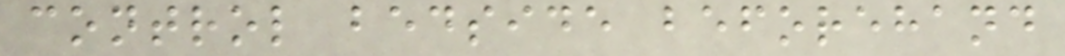control bedside beforehand
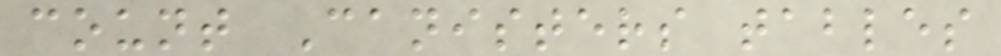count Canisters tables
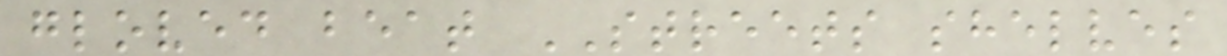gloved beat STREETS shelves
